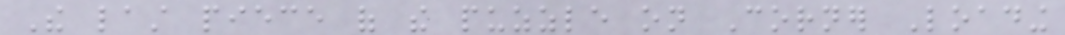The last piece of the puzzle on Corner Loading
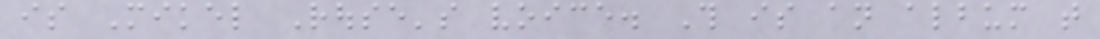is Mikel Rouse's voice. This is an album that
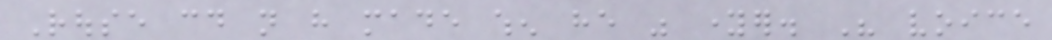Rouse could not have made when he was younger. His voice
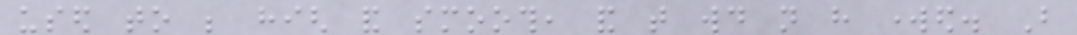used to be high and smooth, and that would not have worked. But
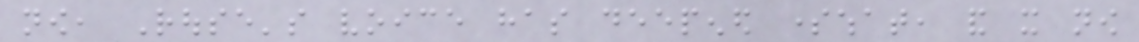now, Rouse's voice has deepened somewhat, and it now
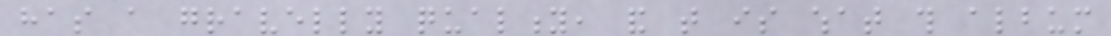has a gravelly quality, and that is what this album
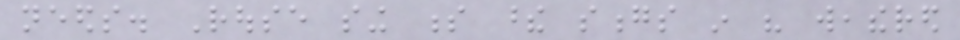needs. Rouse sing s these songs in his weathered
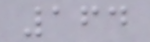164
